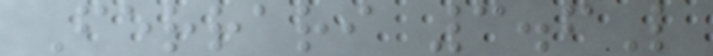Ferrari 3.6L
